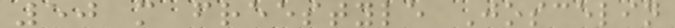50 m freestyle Joscelin
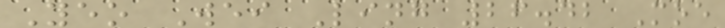Yeo Wei Ling 26.42 Moe
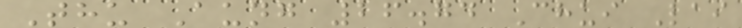Thu Aung 26.74 Chui Lai
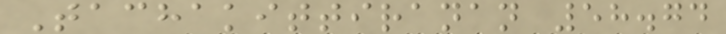Tachakittiranan 58.74
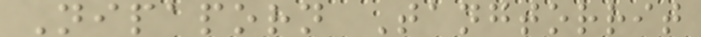Nipaporn Tangtorrit
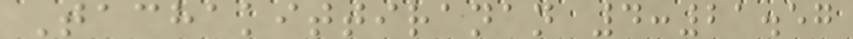Tachakittiranan 4:21.57
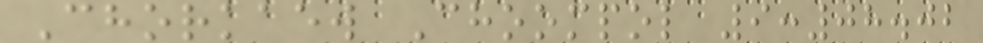Chorkaew Choompol 9:08.02
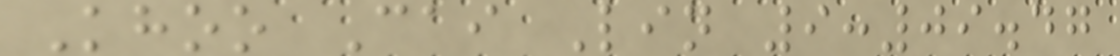Khoo Cai Lin 9:09.47
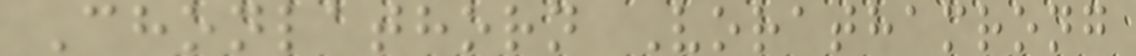Chonlathorn Vorathamrong
